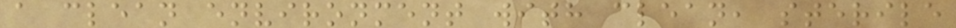a clean environment with clean, sterile
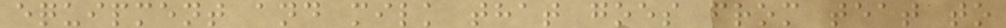equipment and milk that goes from teat to
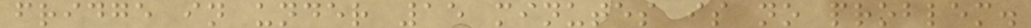fridge in under 15 minutes is no problem.
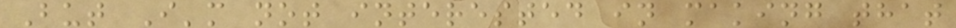But I'm not interested in making that
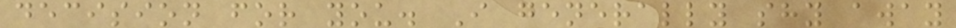decision for you. I generally shy away
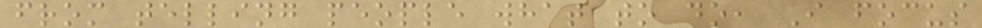from telling people what to do, I focus
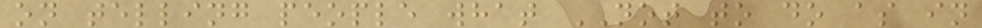on telling people what NOT to do as in
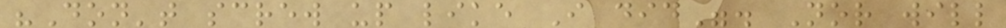"Don't screw up like I did". Nor will
